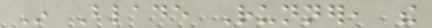In Blade Runner, the
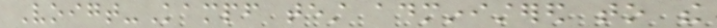Voigt-Kampf test administered to the
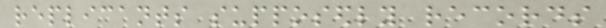replicants supposedly records
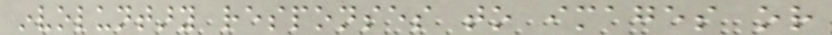involuntary responses to images or
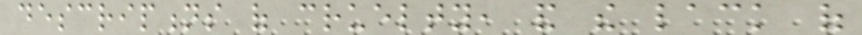descriptions of cruelty, and the lack of
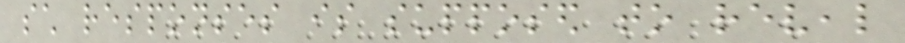such responses is supposed to reveal
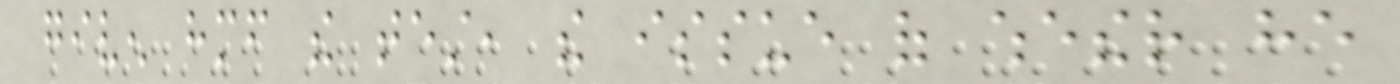given himself the test, the issue of whether he
